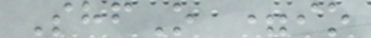ShfO =io
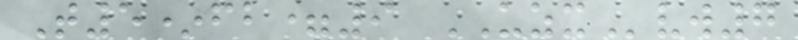T5*fb=9 UZXvw7
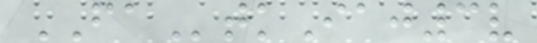FAtkIaj3v
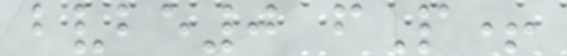bvbe0 fP+
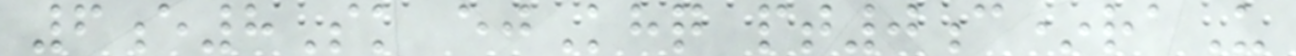6e8Sk ejKhq pt0c*raU
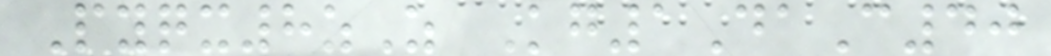Pyqx8zZ Kg1DaC40
